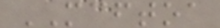MCFTOA
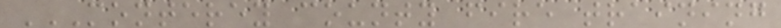MONTEREY COUNTY FIRE TRAINING
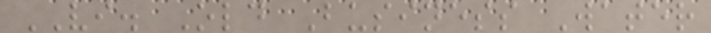VI. Old Business Water
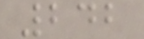242
